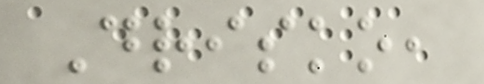Drisko,
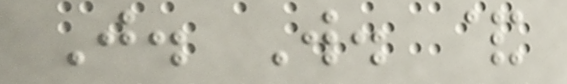J. W. &
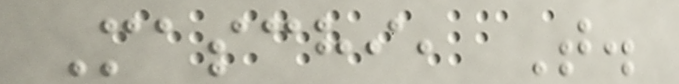Maschi, T.
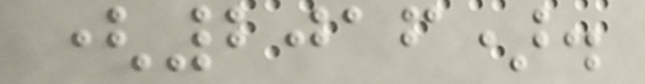(2016).
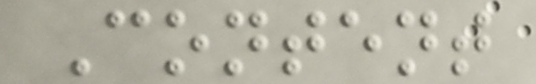Content
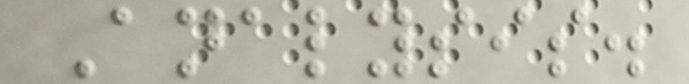Analysis.
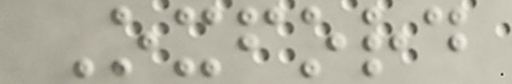Oxford
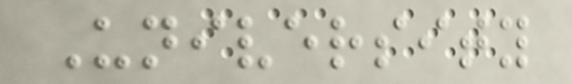University
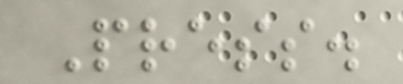Press.
